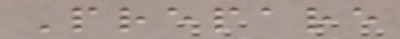Prepare
